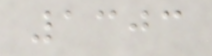1303
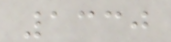1330
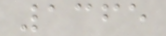1365
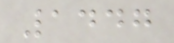1447
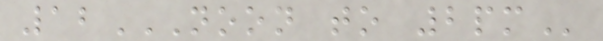12NOON TO 2PM
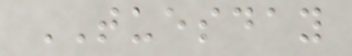TUESDAY
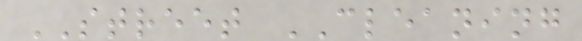STREET CLEANING
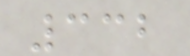332
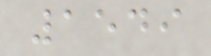1549
